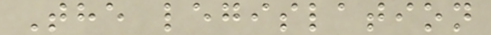The legislation
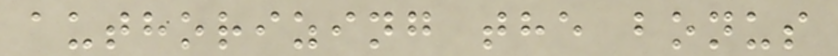authorizing the bonus
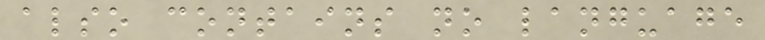also contains no language
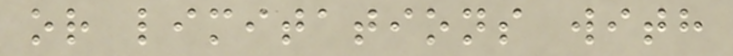or limitations with
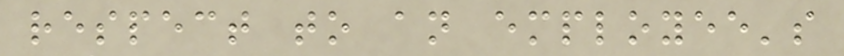respect to an employee's
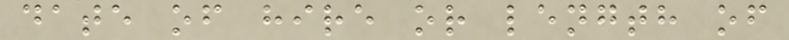date of hire or length of
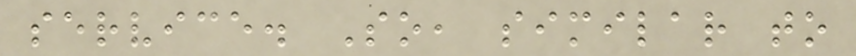service. So, similar to
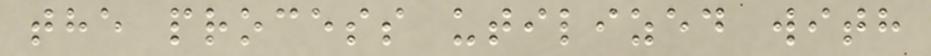the process utilized with
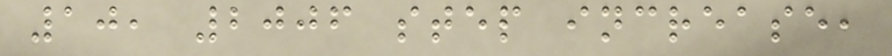10, 2006 step increase,
